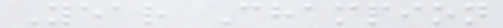Year Champion
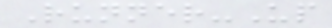Runner-Up
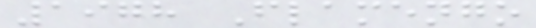1978 Flamengo
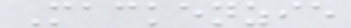Mackenzie
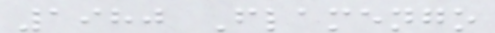1980 Flamengo
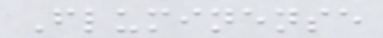Fluminense
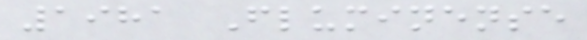1981 Fluminense
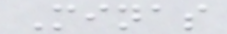Minas
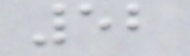52
